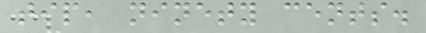tip, ninety cents.
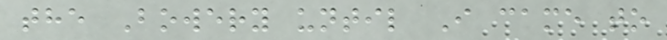the Bowery until I came to
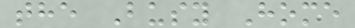the Busy Home
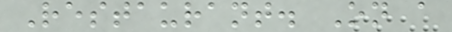Restaurant. On a
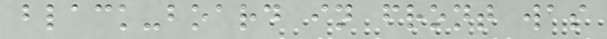black-board in front was
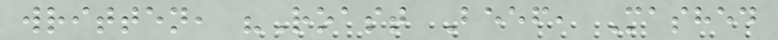written, "Roast Beef, Mashed
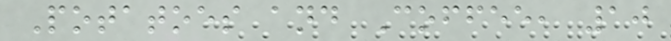Potatoes and Coffee, 10
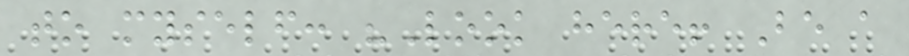to myself: "Look here! Be a
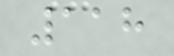118
